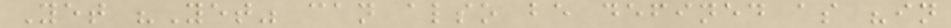Yet "Yet" can also be defined as "in
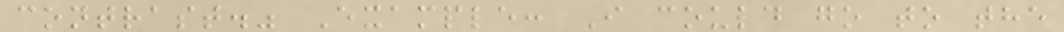contrast." Example: I could go to the
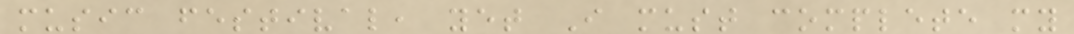music festival, yet I must complete my
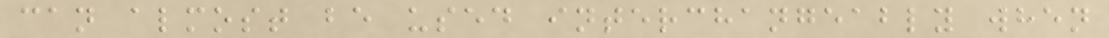can almost be used interchangeably when
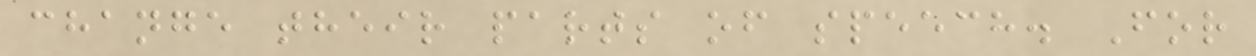change their parts of speech. For
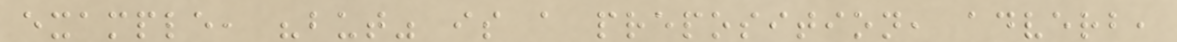example, "but" is a preposition, adverb,
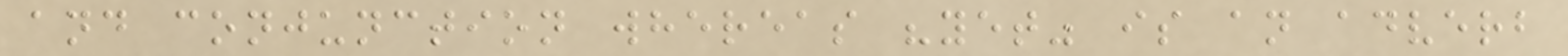and conjunction whereas "yet" is an adverb
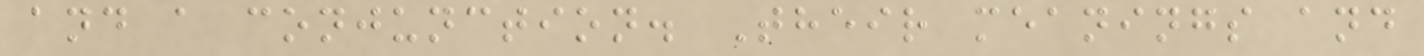and a conjunction. Their meanings and
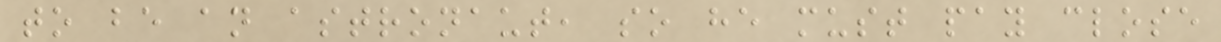to be an astronaut, so he must pay close
